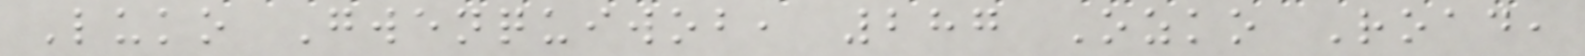Luko Gwenquiwob, 287 Ozko Road,
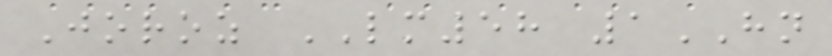Joroz LM58 1HN
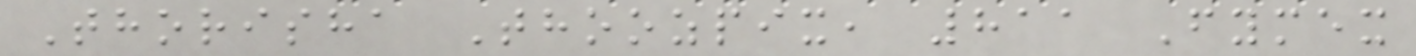Thorisha Thoozpix, 811 Fymex
